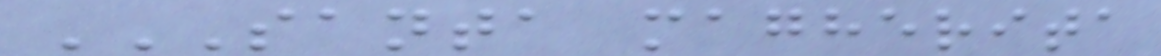SANTA MAGHERITA
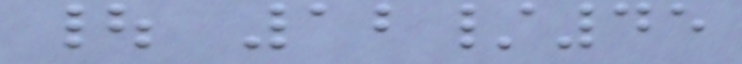| 12/45
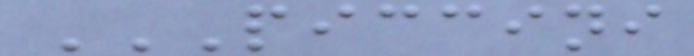PICCINI
